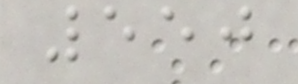550
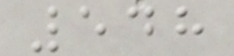548
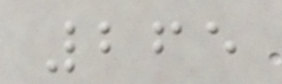265
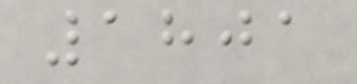1801
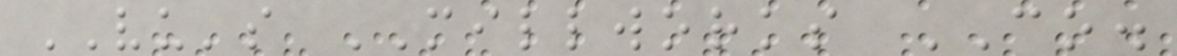VU's MILLWORKS CO.
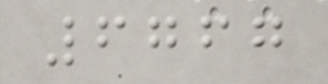6767
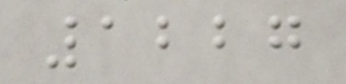1227
